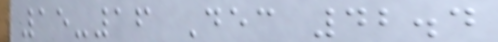15-16 Dec 42.4
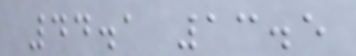44.1 13.5
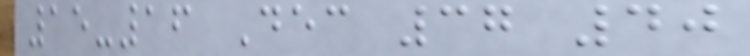15-16 Dec 37 40
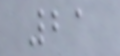21
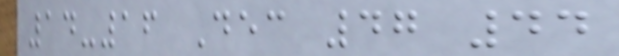14-16 Dec 47 44
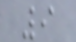9
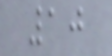10
